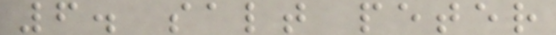6. salt peter
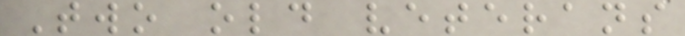Two old veterans
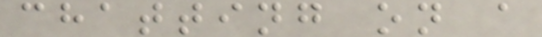chatting on a
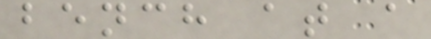bench at a
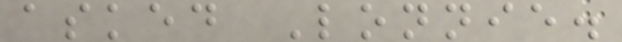asked Lonnie.
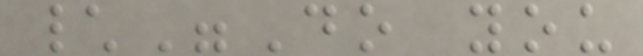\"Do you
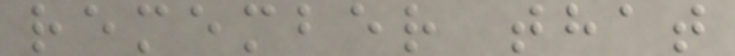remember that
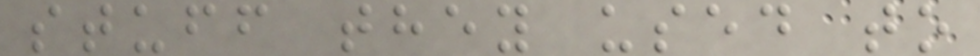stuff they used to
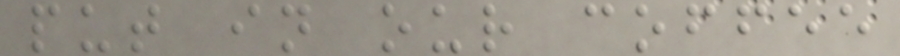put in our coffee
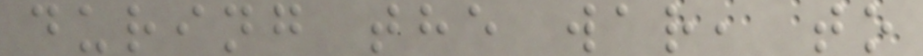during the war, to
